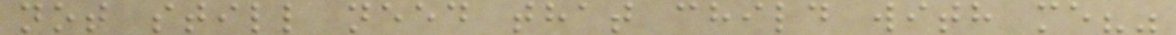not still need that child with me?"
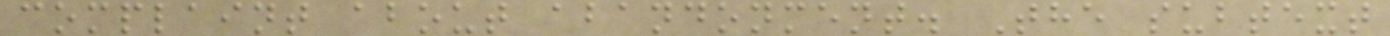complaint about abandonment. The subtext
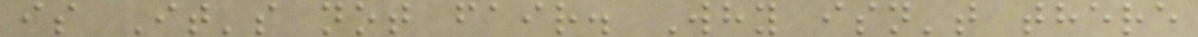is It's not fair. Why isn't there
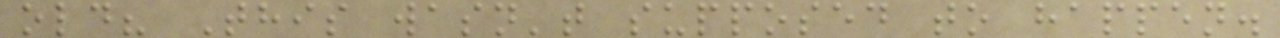old? This wasn't supposed to happen.
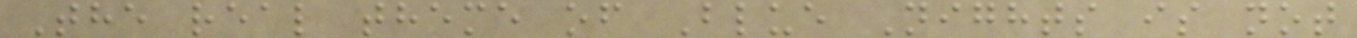The real theme of Blue Nights is not
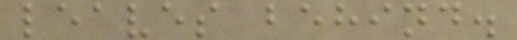leaves behind.
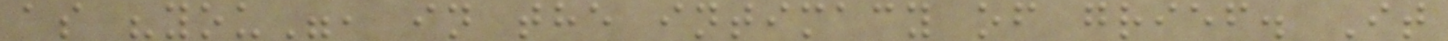as "you", in the intimacy of grief. It
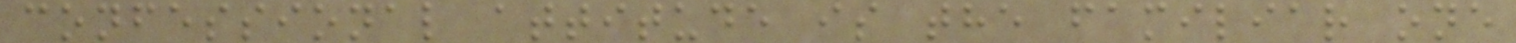confessional attitude is the familiar one
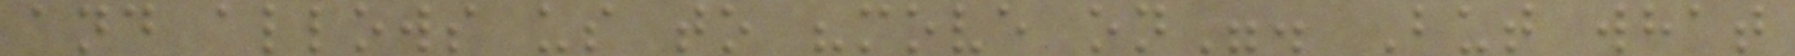and allows us to "move on". But what
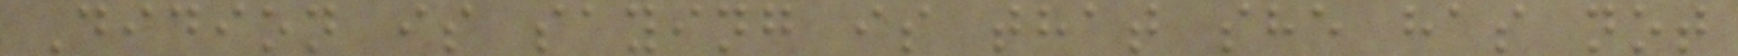Didion is saying is that she has not
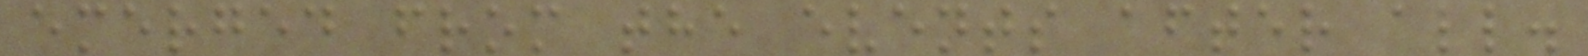emerged from the events after all.
